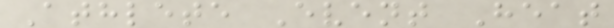Athlete Event Heat
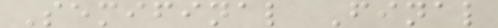Semifinal Final
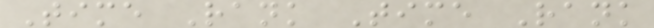Time Rank Time Rank
